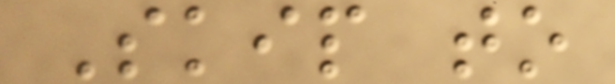Skip to
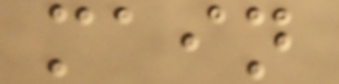main
